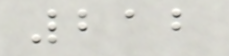212
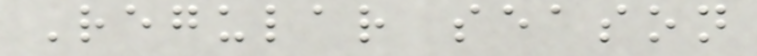Regular season
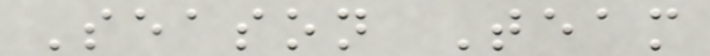Season Team
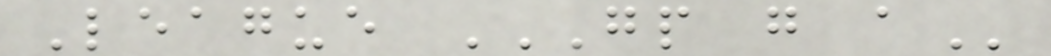League GP G A
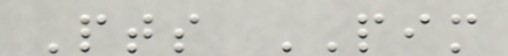Pts PIM
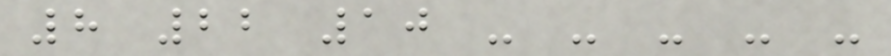8 22 10 - - - - -
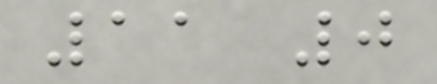11 0
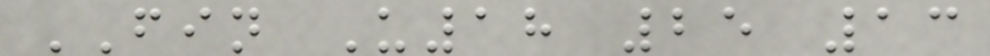FIN U18 25 13
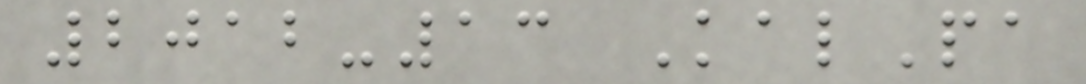2012-13 KalPa
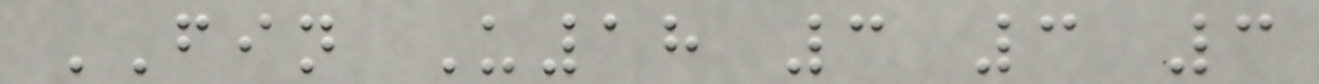FIN U18 3 3 3
